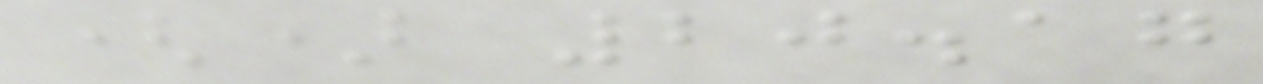() 20.17
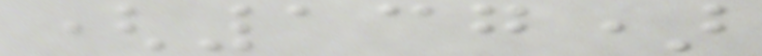(137)
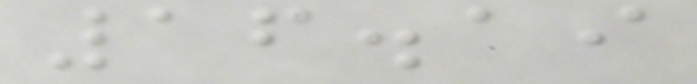16.19
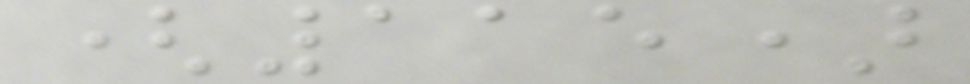(115)
